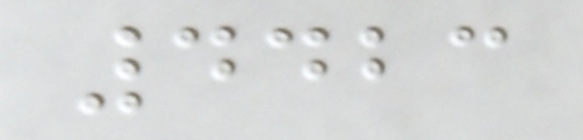4423
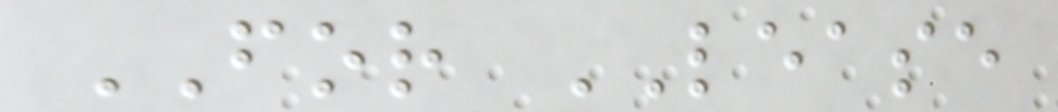FOR LEASE
